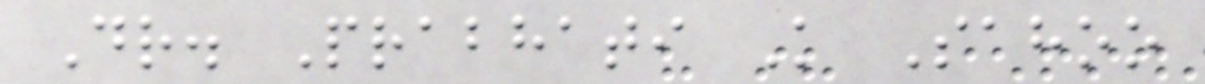Dr. Prabhati K Sahoo
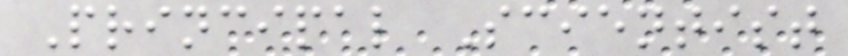Principal Scientist
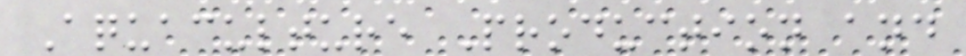Aquaculture Production and
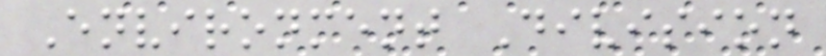Environment Division
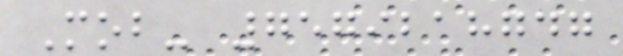Mob- 7579218747
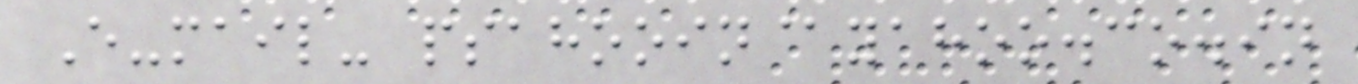E-mail- psahooin@yahoo.co.in
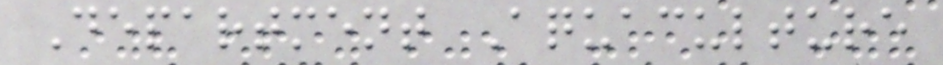Department Aquaculture
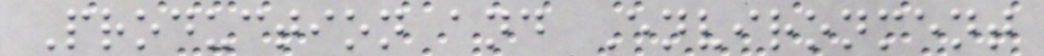Production and Environment
